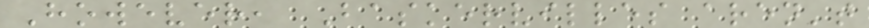However, Baskervilles aren't
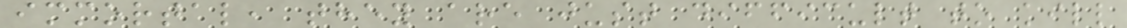immortal, they are just difficult to kill
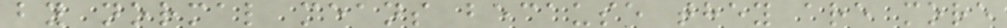by normal means because they are more
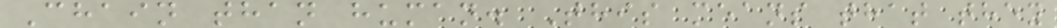Chain than human. This means that they
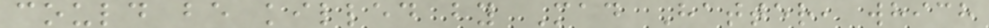could be killed by Mad Hatter, which
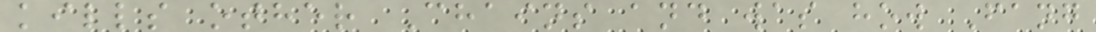kills other Chains and was how Fang
